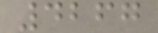4267
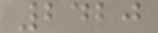2420
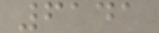6141
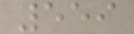559
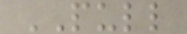PULL
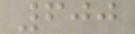600
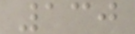130
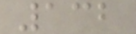132
